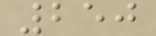250
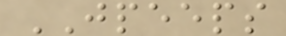JPEEPS
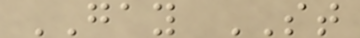GAY ST
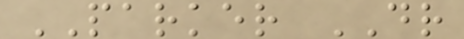PARKER DR
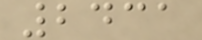2431
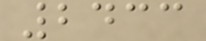2433
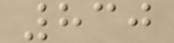830
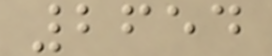2654
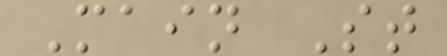Main St
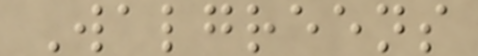Walgreens
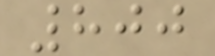800
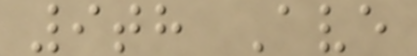9th Ave
